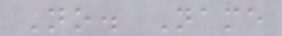No. Name
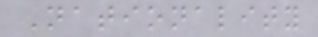Nationality
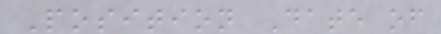Position Date of
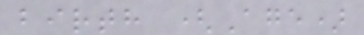birth (Age)
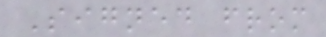Signed from
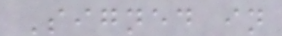Signed in
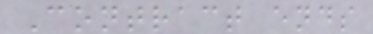Contract ends
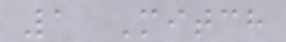1 Mitch
